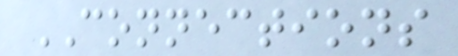CONNECTIONS
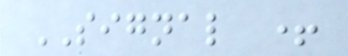SIGNAL +
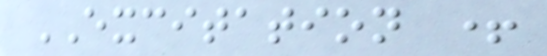EXCITATION +
